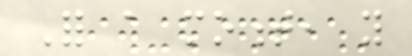For a moment, you
